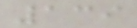139
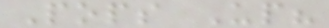Pops Up?
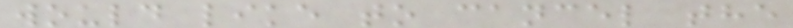would like to cancel the
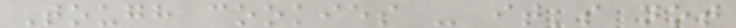Tough cookies - it's not
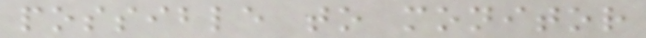possible to monitor
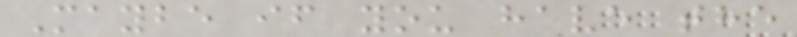Maybe if you have the
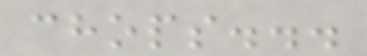chops...
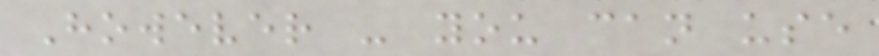However - you can use
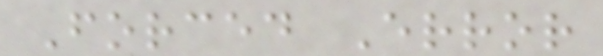Forced Error
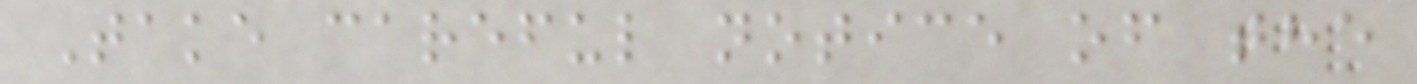Take careful notice of the
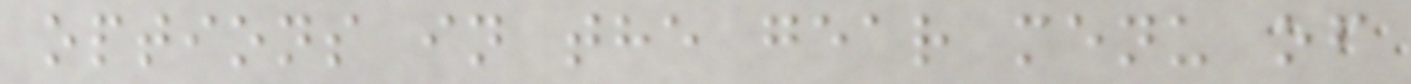options in the gear menu of
